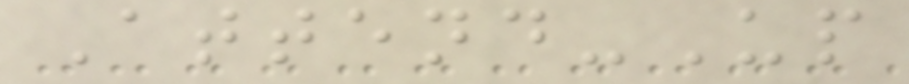Attend-Up
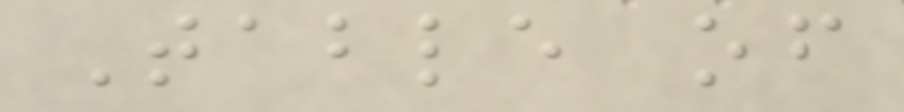Table of
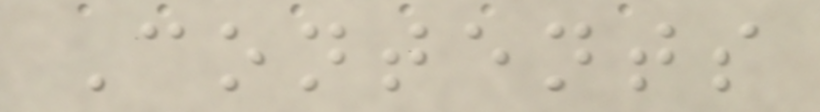Contents
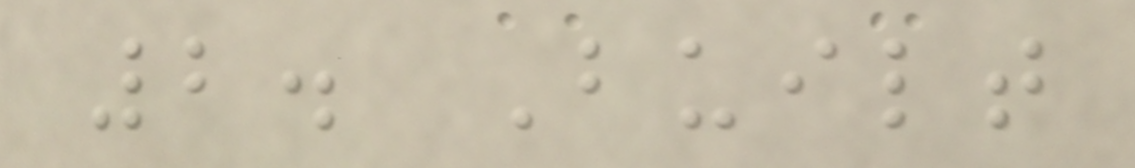2. Built
